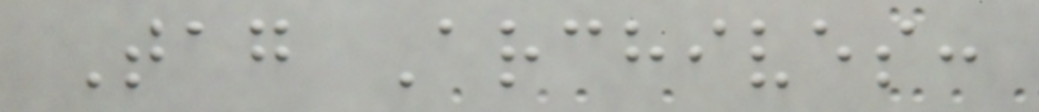Tag Archives:
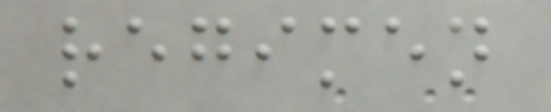regimen
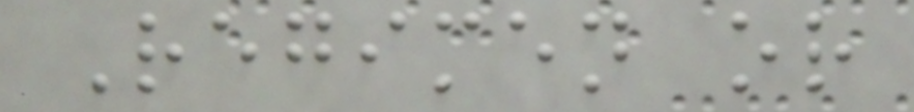Regimen or
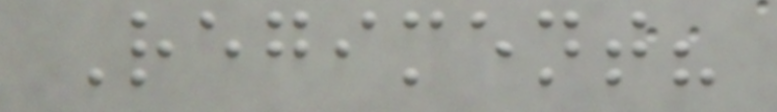Regiment?
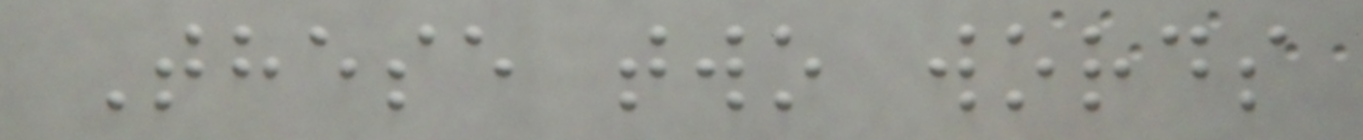These two words
